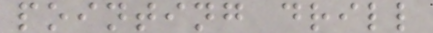pointing drill
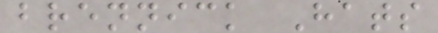brennick Hats
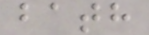bath
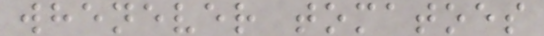whenever tomatoes
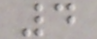4
